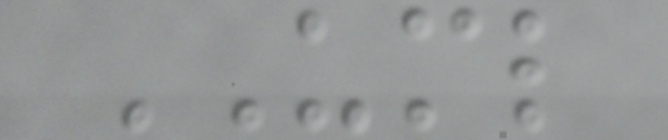UML
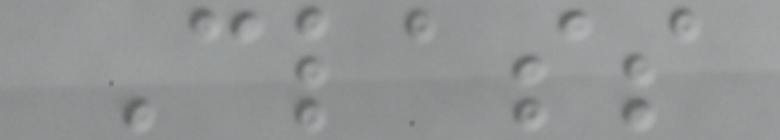Class
